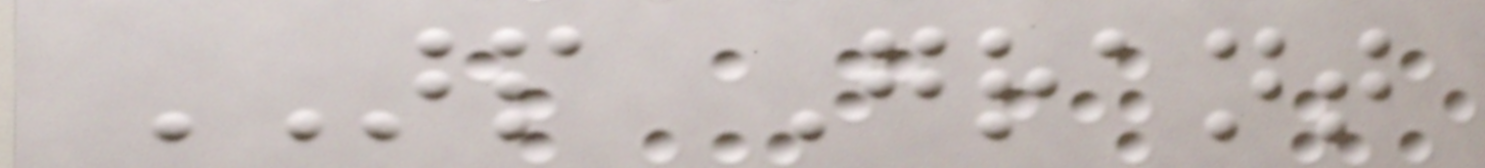ARP Grant
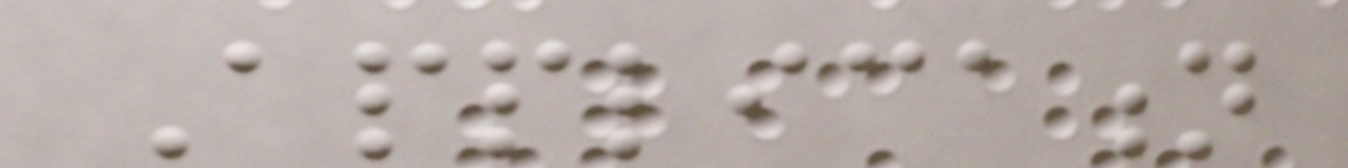Application
